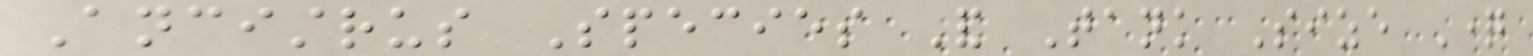Ancistrus Species And Tank Size Question
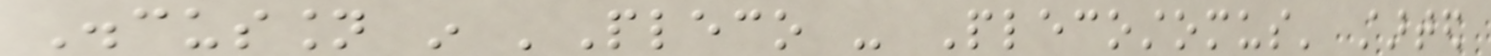Discussion in 'Pleco - Plecostomus' started
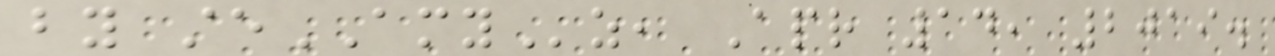by steAMYz, Apr 14, 2019.
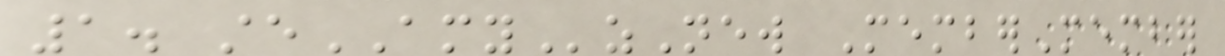1. steAMYzNew MemberMember
